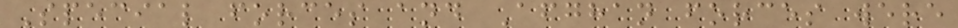Special forces and Afghan forces were
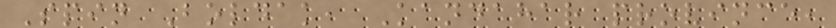Spin Boldak, Kandahar province,
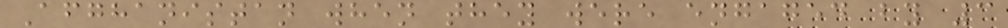Afghanistan when they were engaged by 3
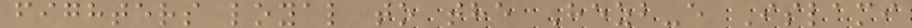fighters loyal to the Hezb-e Islami
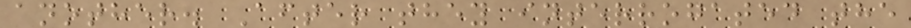another. After they interrogated the
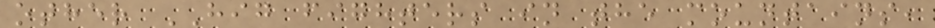other HIG fighters in the mountains,
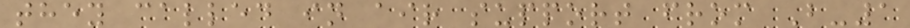they called in air support from B-1
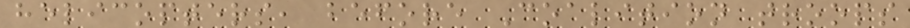helicopters, before Coalition troops
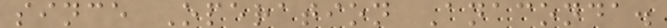since Operation Anaconda.
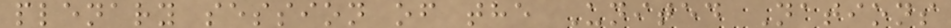plenary session of the United Nations
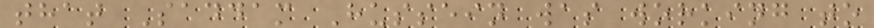that Saddam Hussein was working to
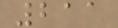211
